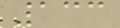133
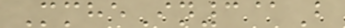MmheIn3@B
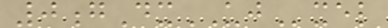0gDxUJxel
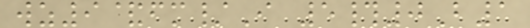wz9&fm/I 5#0B1
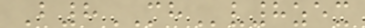B8MHv8zex
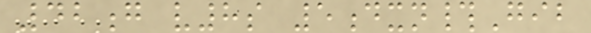42g v8s 5dxn#Gib
